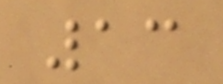13
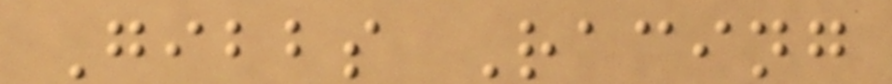Gibbs Racing
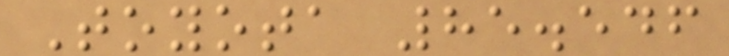Toyota 85.546
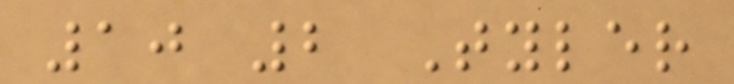10 2 Tyler
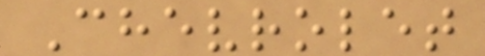Chevrolet
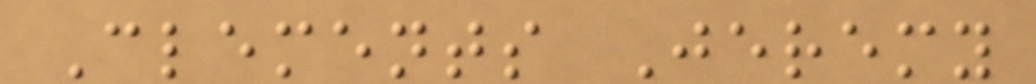Clements Jeremy
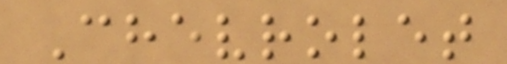Chevrolet
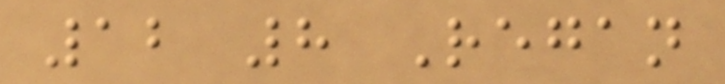12 8 Regan
